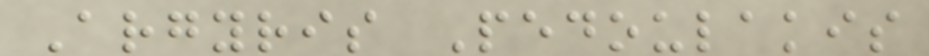Argyris Pedoulakis
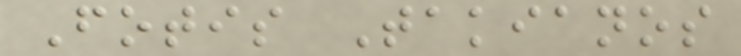Fotis Takianos
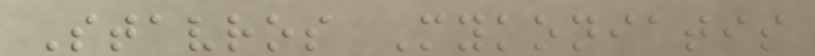Stavros Mykoniatis
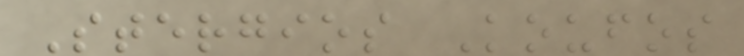Stergios Koufos
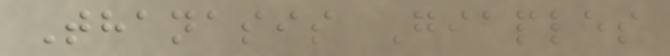Thanasis Giaples
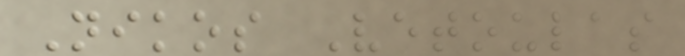Nikos Vetoulas
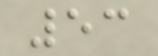53
